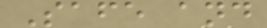Safe and
